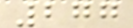277
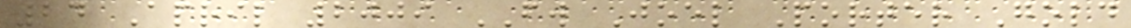24 April 2009 FW Joel Porter Gold
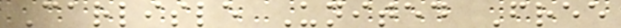Carlisle United Free
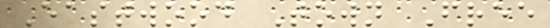Eastwood Town Free
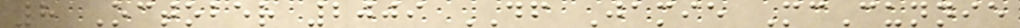8 October 2009 DF Jamie McCunnie
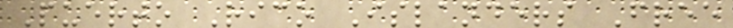Puerto Rico Islanders Free
